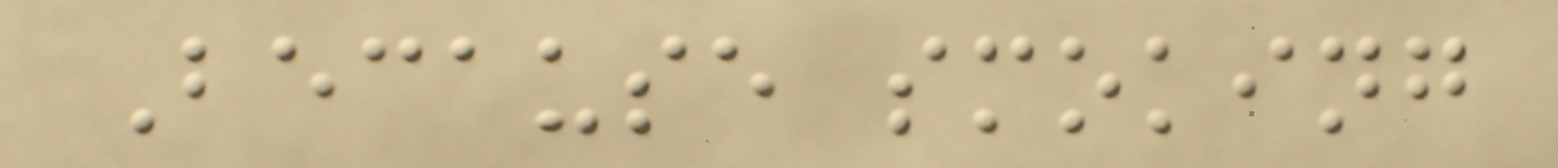Because smoking
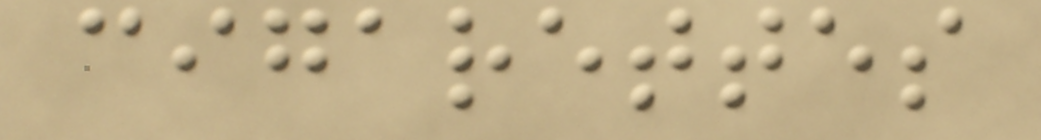cigarettes
